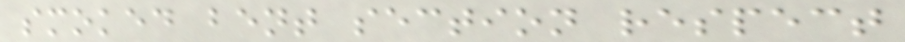smoked bent section respect
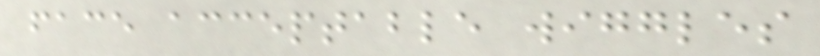face acceptable wiggles
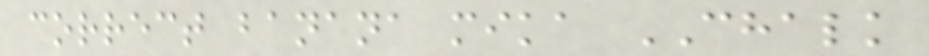correct banana mika CHALK
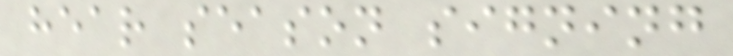hear season signing
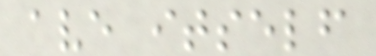ave itself
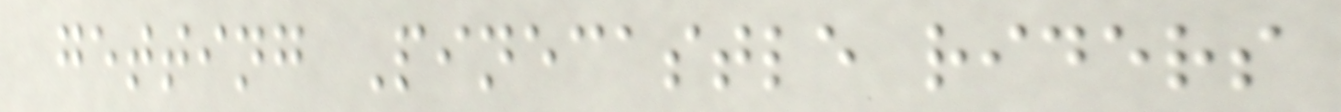getting Pinecastle riders
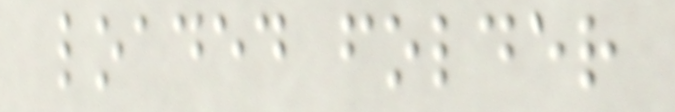loaded folder
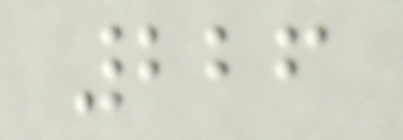226
